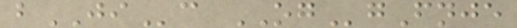bJIc OGgFnje
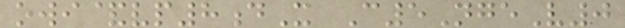owi&vp8dX C5NgeV0
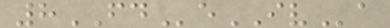8FDeIVa
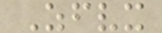Zfvx
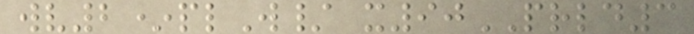wv2*plW/ x90PRLD3
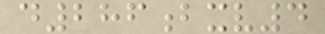d286bxv4
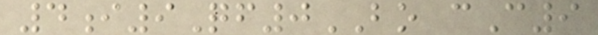4i9Qf0BO cC9
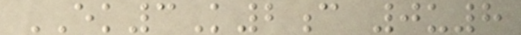EK3K2c 0u8
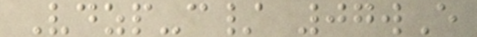Vdzp-c/ 07wE
